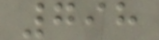798
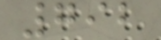792
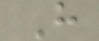H
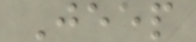Jeep
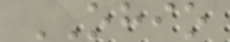OHIO
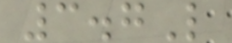3.7L
